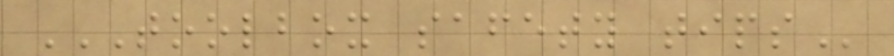TOOLBOX SAFETY TIPS
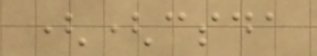((csda
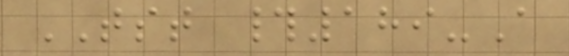TST #189-A
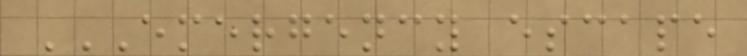EMERGENCY ESCAPE
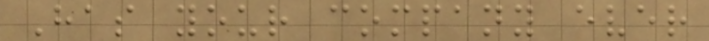Has your company ever
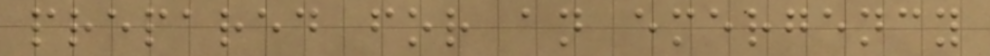prepared for an emergency
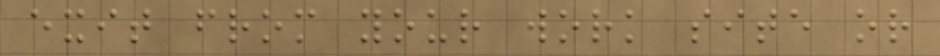exit from your work site or
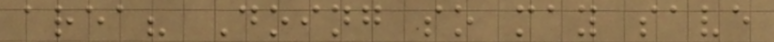area? Doing so may save
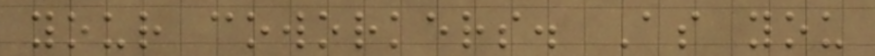your coworkers. As you
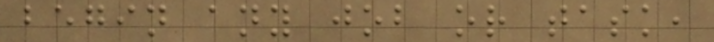begin any job or task,
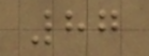87
